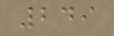249
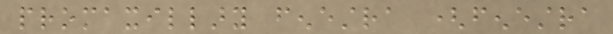promaxillary fenestra (fenestra
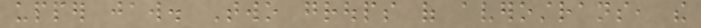upper jaw. Two groups of averostrans, the
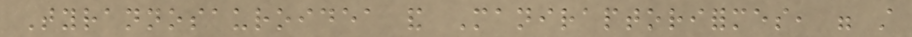Tyrannosauroidea and Maniraptoriformes, were still
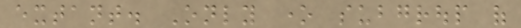extant. Only one subgroup of
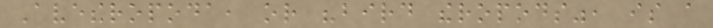Avetheropoda, or "bird theropods", is a
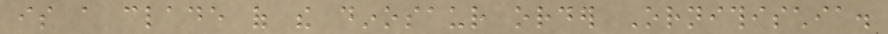is a clade of the dinosaur order Ornithischia.
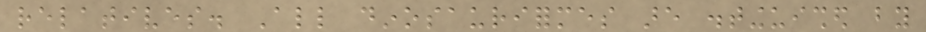relatives. All dinosauriformes are distinguished by
